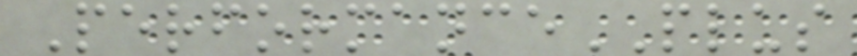PerformancePLUS
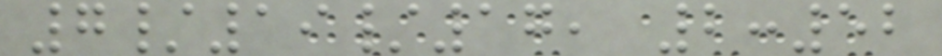7/19/17, 2:52
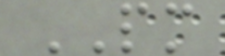PM
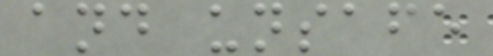and unsafe
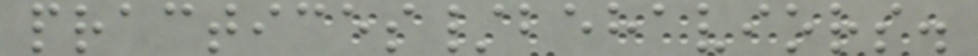practices/behaviors.
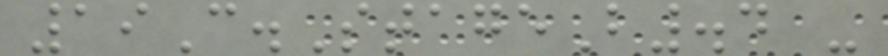19C.StageB.4 -
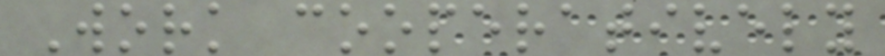Work cooperatively
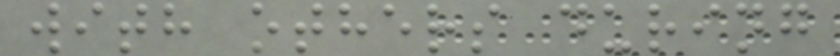with others during
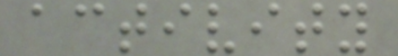activity
